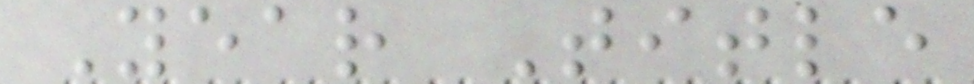Year Title
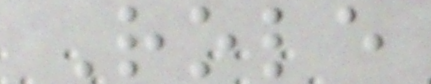Role
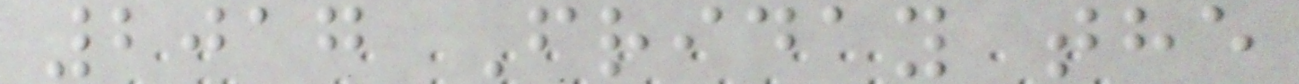2017 Friday the
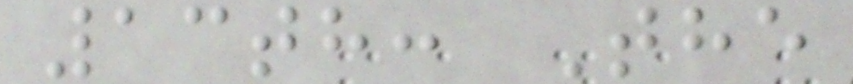13th: The
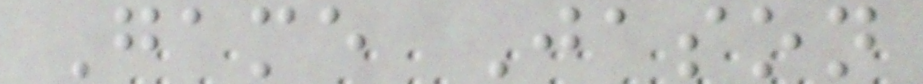Game Jason
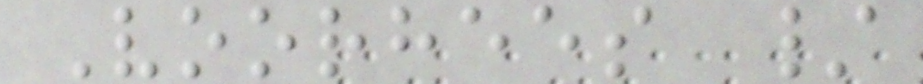Voorhees /
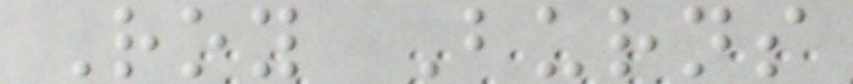Roy Burns
